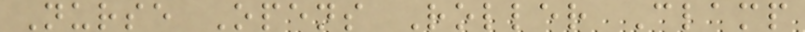Nurse Opens Roller Clamp
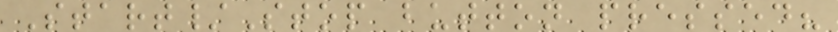Start/Stop button pressed?
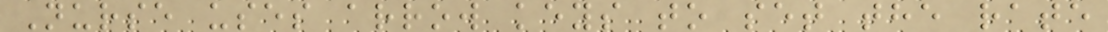Nurse uses arrow keys to set the rate
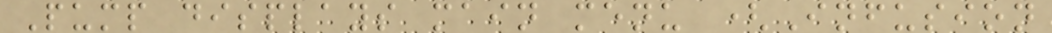Pump displays main menu (Infusion
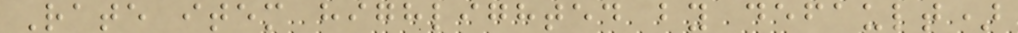Rate item highlighted by default)
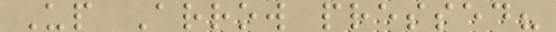Up Arrow pressed?
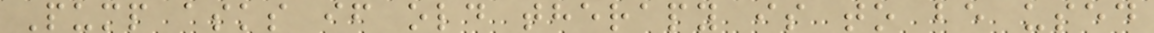Pump asks if old therapy is to be used
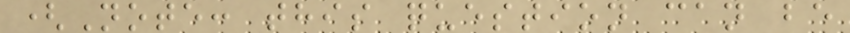(Note: this question can be
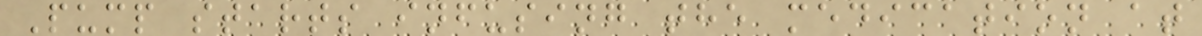Pump starts infusing the medication at
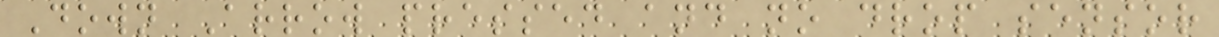Down Arrow pressed and no drop sensor
